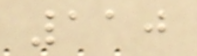110
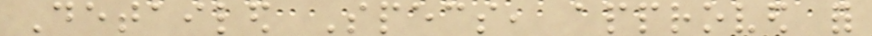Detailed Specs, approved for
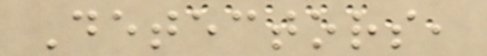Detectors,
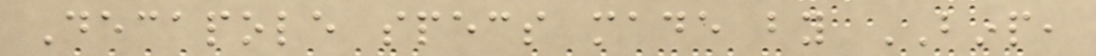Decapole specs made by BINP,
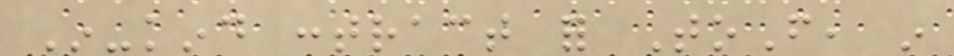In-kind contract for ToF, in
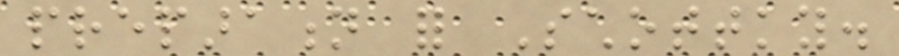preparation for Schottky.
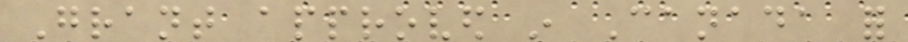Grant approved in Canada for
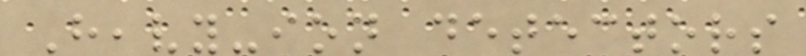Heavy-ion detectors
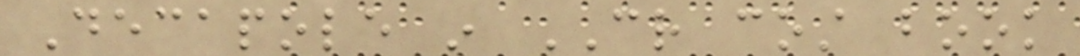Decapole in CR cost book
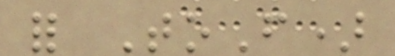for ToF)
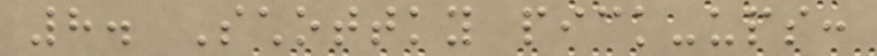8. Schottky pick-ups:
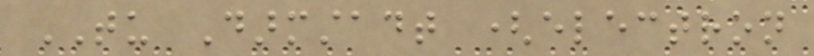TU Darmstadt (electron
